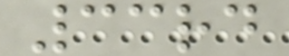33rd
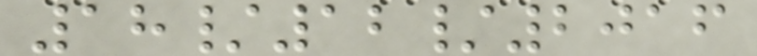18/12/2016
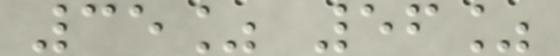35% 56%
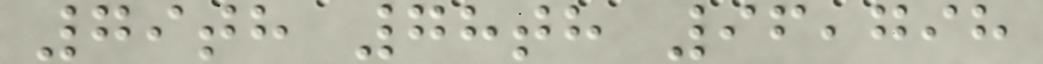79th 78th 96,798
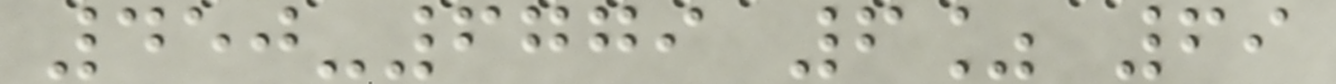450-6779 6% 69
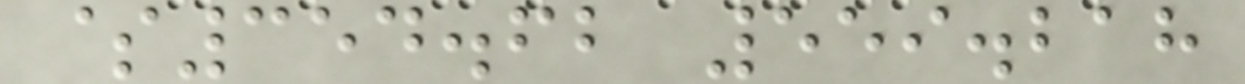$354.62 559.218
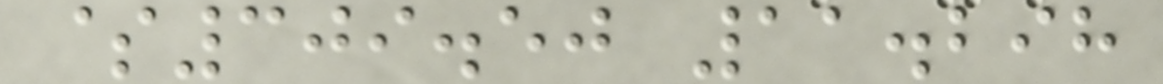$309.50 11.298
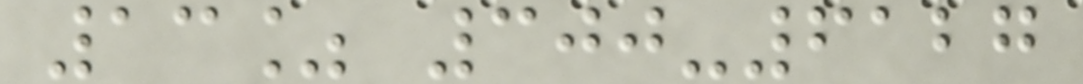13% 300-6127
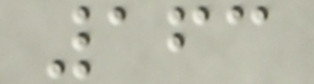163
